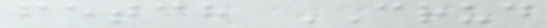fetch CRUD
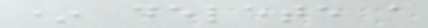* delete a
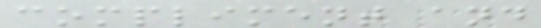compliment and
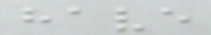have
